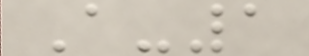A-1
